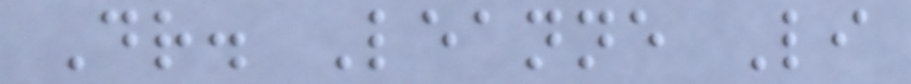Dr. Leanne Li
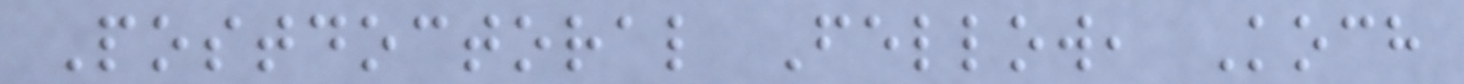Postdoctoral Fellow, Koch
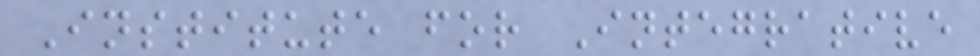Institute for Integrative
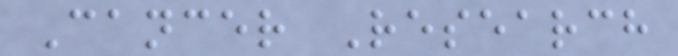Cancer Research
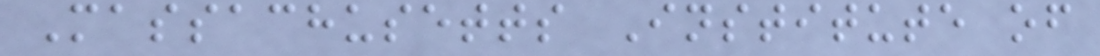Massachusetts Institute of
